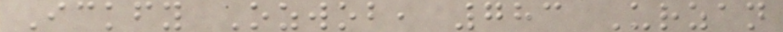Ickfy Ozwob, 783 Urzan
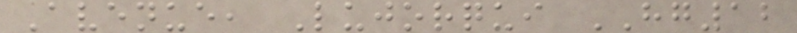Avenue, Lujorqui HG12
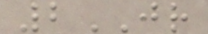2JR
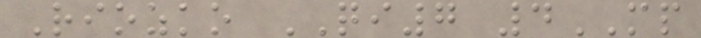Riozko QI7 4MP
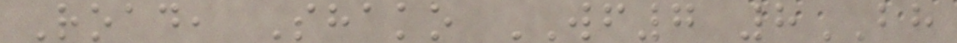Road, Shako WF7 8BH
